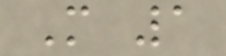M 1
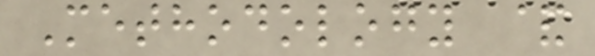Methodology &
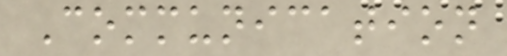Communication
